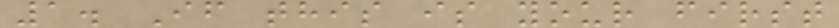1. If this is your first
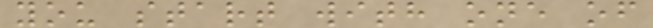you start with one of
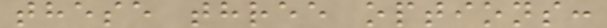these three options:
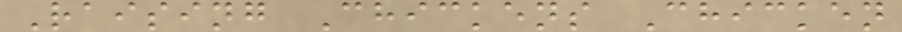Raising Chickens Chicken
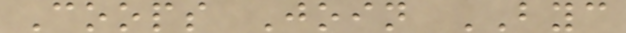Coops Join BYC
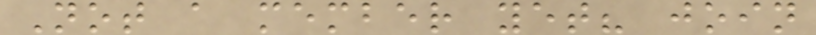Not a member yet? join
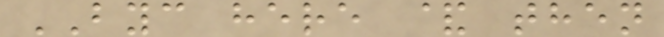BYC here & then
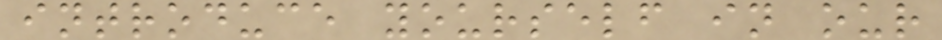introduce yourself in our
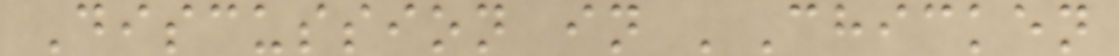Discussion in 'Chicken
